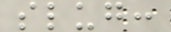slug:
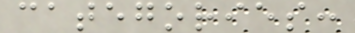categories:
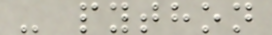- python
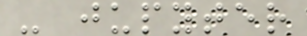- jupyter
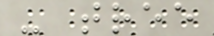- tree
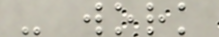- work
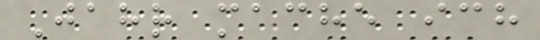Jahr mache ich
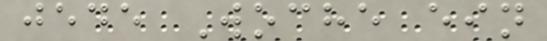jede Woche ein
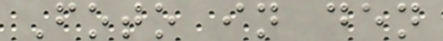Foto in den
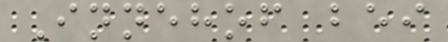Innehof bei
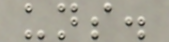uns.
